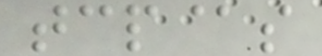tcp@s
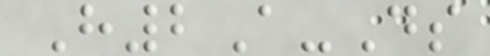H2A-Ds
